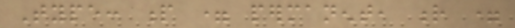Type: p = permanent, r =
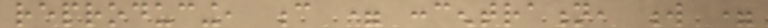reproducing, c = concentration, w =
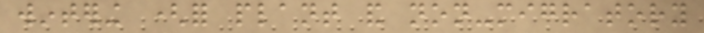wintering (for plant and non-migratory
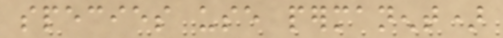species use permanent)
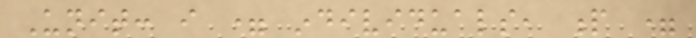Unit: i = individuals, p =
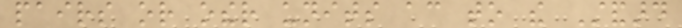pairs or other units according to the Standard
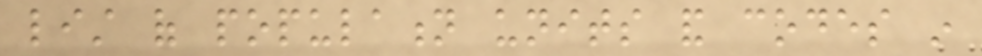list of population units and codes in
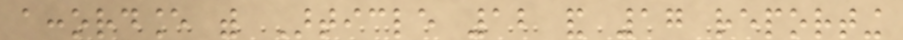accordance with Article 12 and 17 reporting
